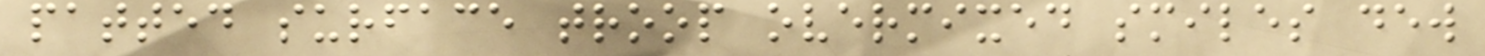patted surface troop overmixed smiles dew
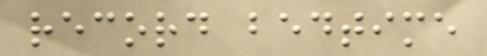record bedtime
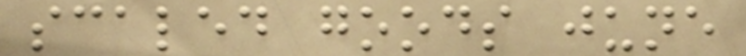scaled goods june
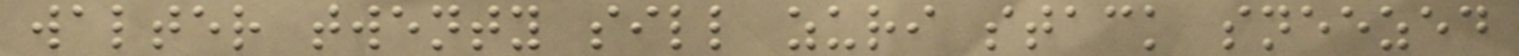walter twenty sill zuri stack sneezed
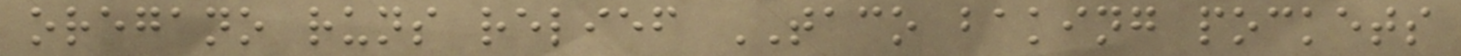oregano runs relief TACO baking pockets
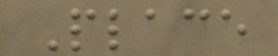Place
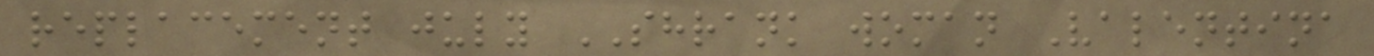replacement july SHRANK woman Valentina
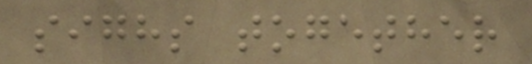sighs together
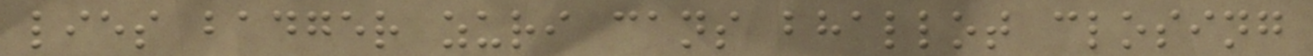lies badger zuri cans bhallot closing
